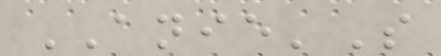ANIE'S
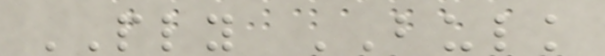PLY BULK
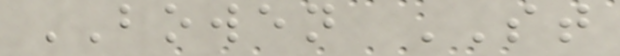BOWEN ST
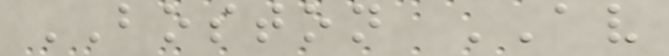BOSTON AV
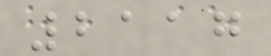2117
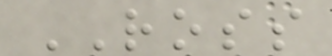ROSS
